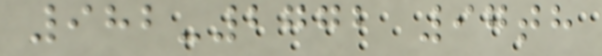982-2772 97th
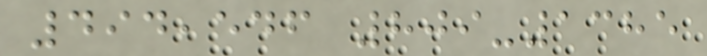494,546 809-1385
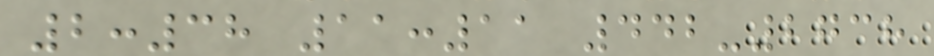2:38 11:11 442-2738
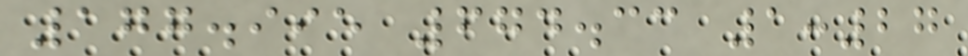177.995 674.33 1:27
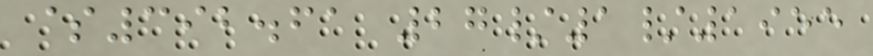$392.61 27/1/1955
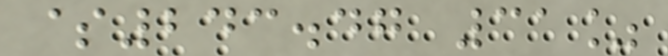$243.47 31%
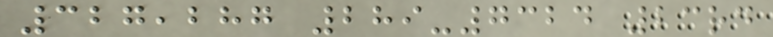327,287 289-7324 23rd
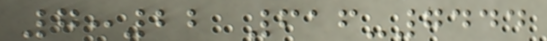7:22 616-7444
